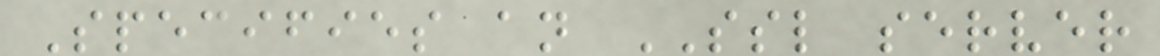Specifies an SSL server
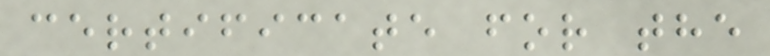certificate for the
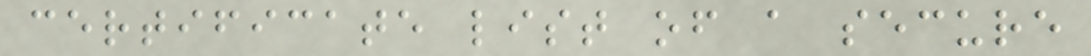certificate list of a secure
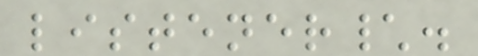listener\.
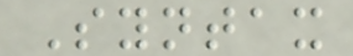Syntax
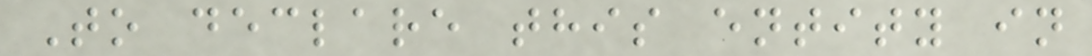To declare this entity in
